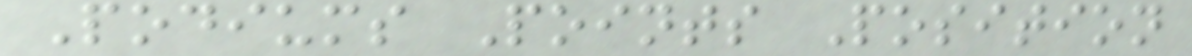Podiums Points Position
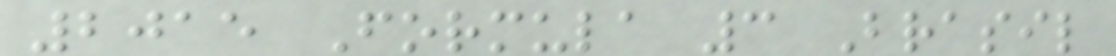2015 Formula 3 Brasil
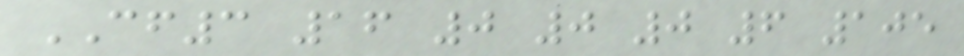CF3 16 0 0 0 6 105
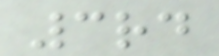3rd
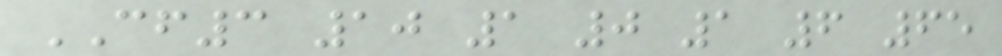CF3 10 1 0 1 6 65
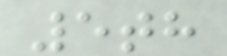5th
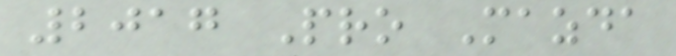2017 Pro Mazda
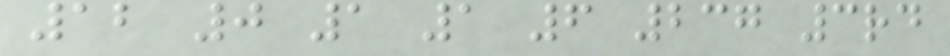12 0 1 1 6 237 3rd
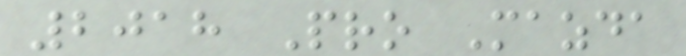2018 Pro Mazda
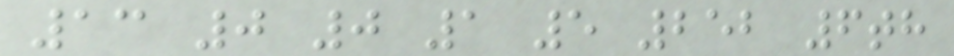13 0 0 1 5 252 6th
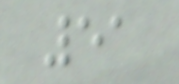51
